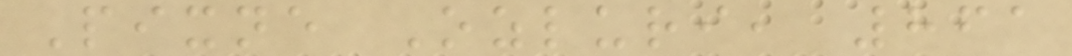Pixne Ozluri, 861
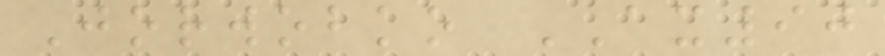Jorwobko AX90
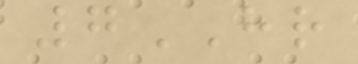7HR
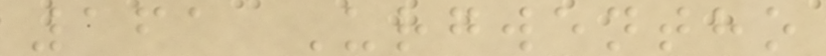161 Urgwentho
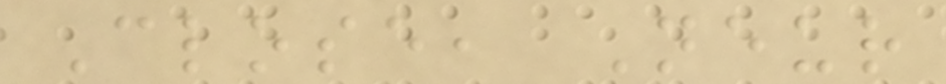Close, Neur
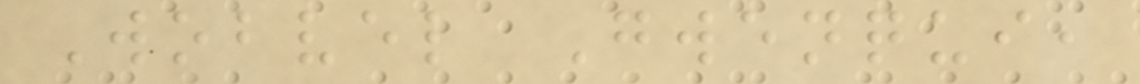Wobvel Gwenqui,
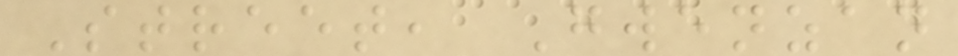Street, Gwenzan
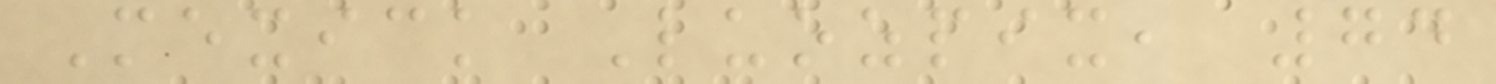Mexick Luozpix, 74
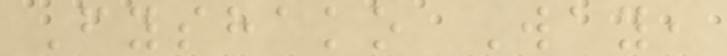Fyshako Way,
